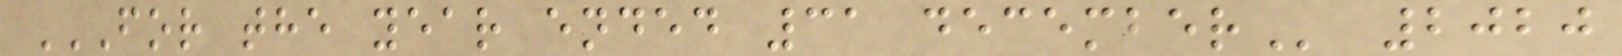FOR THE YEAR ENDED 31 DECEMBER 2020
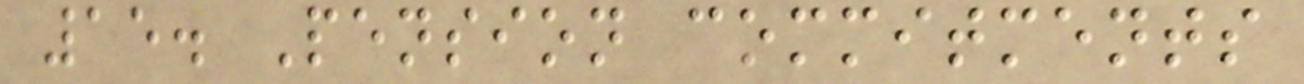15. Pension commitments
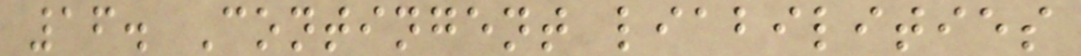16. Contingent liabilities
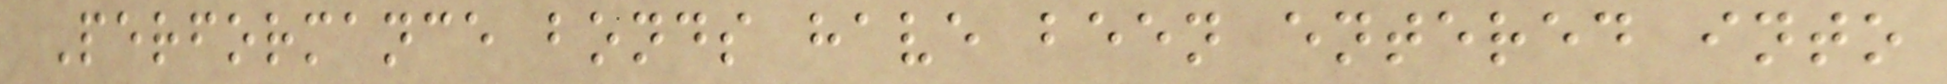Performance bonds have been entered into
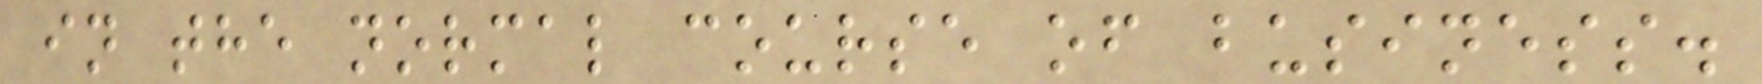in the normal course of business.
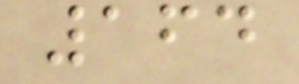164
